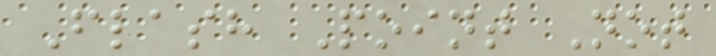Flash Point Not
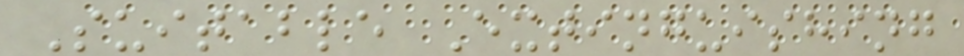Suitable Extinguishing
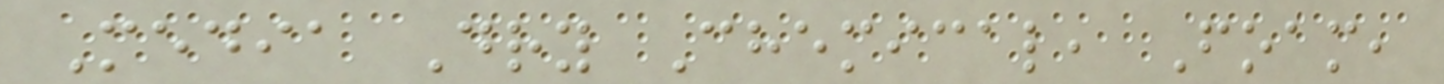Media Dry Chemical, Foam,
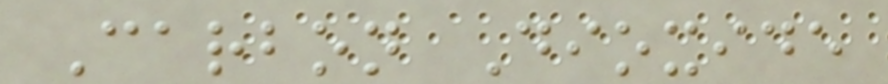Carbon Dioxide
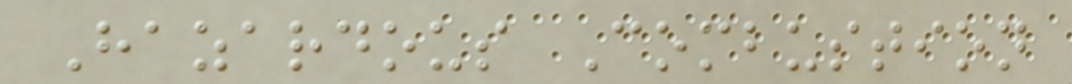Hazardous Combustion
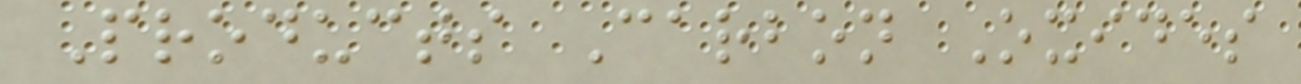Products Carbon Oxides
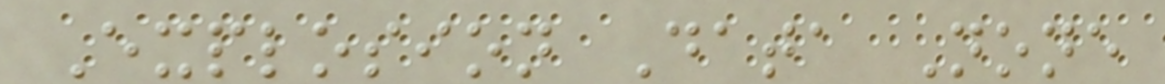Explosion Data None
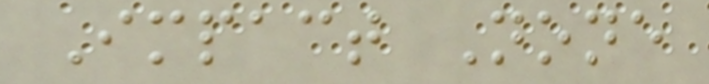Impact None
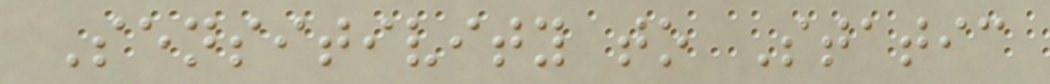Sensitivity to Static
